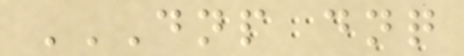DNP DNQ
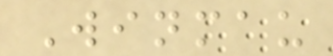Winmau
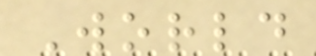World
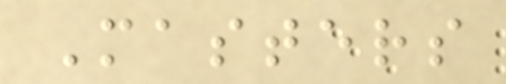Masters
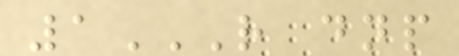1R DNP
